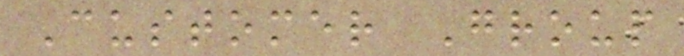Customer Group
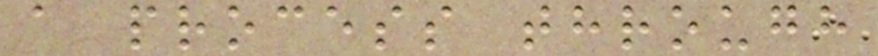a process through
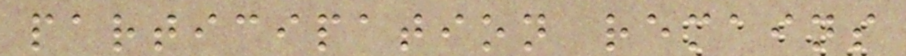participation remains
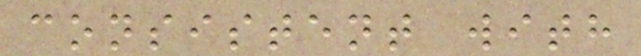consistent with
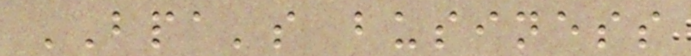BPA's business
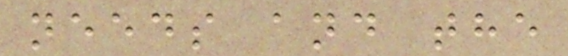needs and the
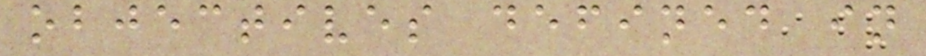objectives defined in
